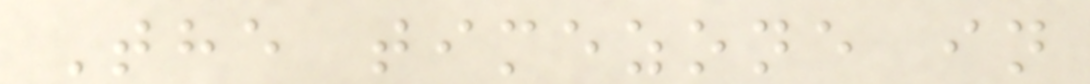The timezone in
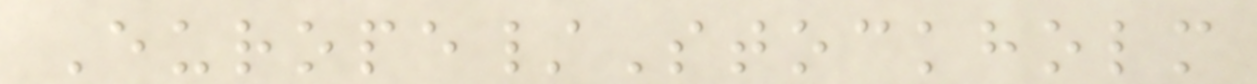Europe/Stockholm
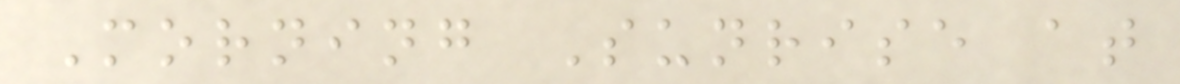Morning Sunrise at
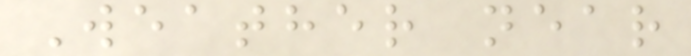Weather near
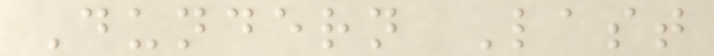Dundern Last
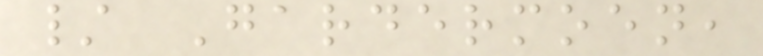/ Gardermoen,
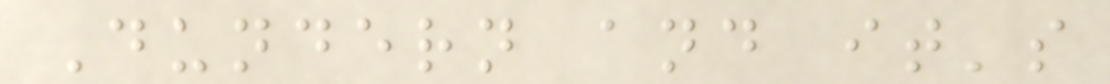Dundern and it's
